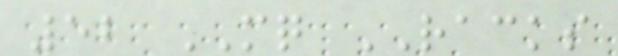52 MQ RACKS
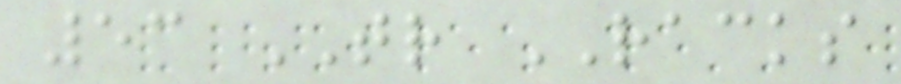53 TR RACKS
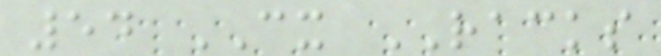54 CX RACKS
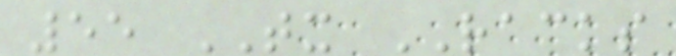55 TX RACKS
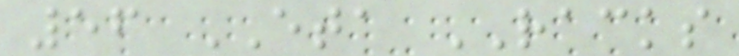56 ETA RACKS
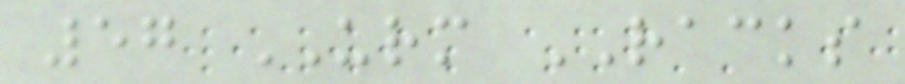57 URM RACKS
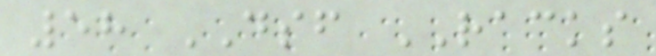58 DSF RACKS
